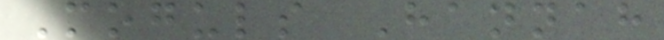Moguls Hannah
